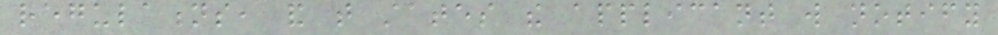regulations, and that states the applicant will notify
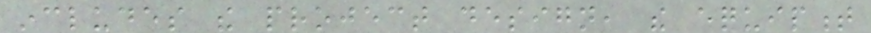includes the project design, the equipment
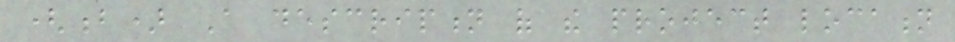(b) A description of the project location
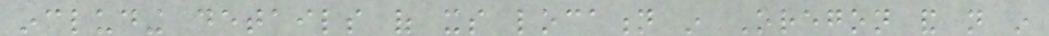including details of its location in Oregon and not in
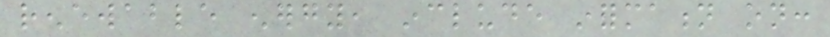renewable energy, include information on:
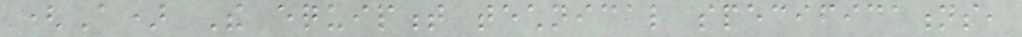(A) The equipment technical specifications,
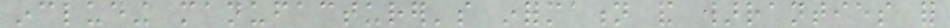including manufacturer's information and warranties for
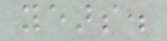years.
